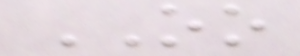OO
